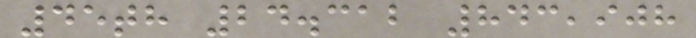45th 24.312 843,908
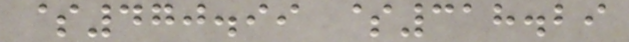$470.99 $318.29
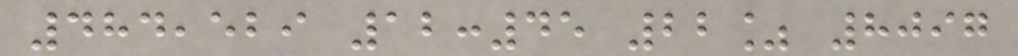484,529 12:45 22% 8097
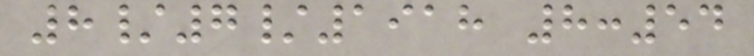8/7/1918 8:54
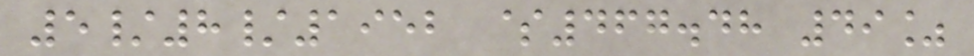5/8/1952 $467.48 49%
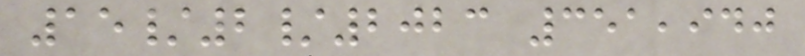15/2/2023 351,940
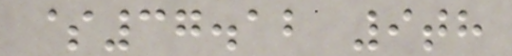$37.12 9th
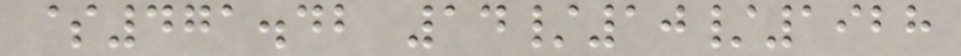$471.42 14/10/1928
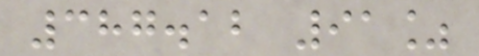387.12 91%
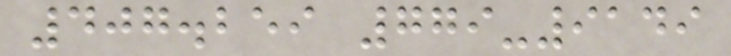407.259 779-9149
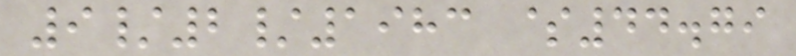9/2/1983 $44.79
